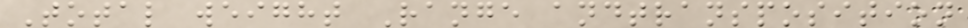Total weight Range andtransposition
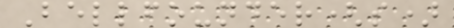Bellfounder(s)
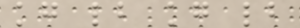kg lb kg lb
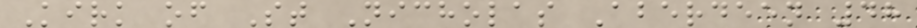Kirk of St Nicholas Aberdeen 48
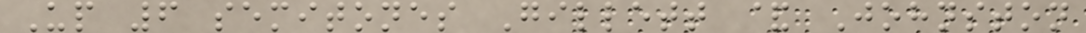Up 6 semitones Gillett & Johnston
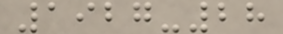1927-28
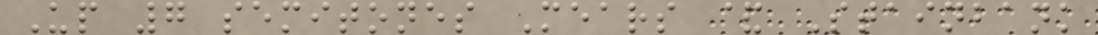Up 7 semitones Mears & Stainbank
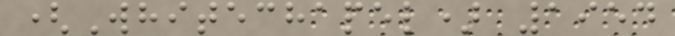(Whitechapel) 1954
